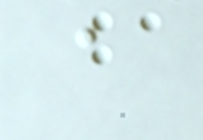a
